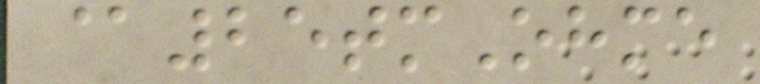@25tmOhme
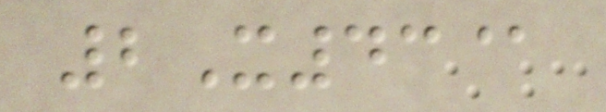2X43@
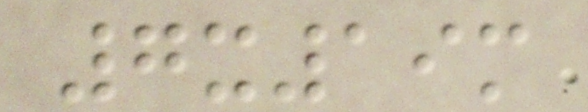7x19m
